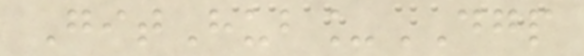GitHub_DGP
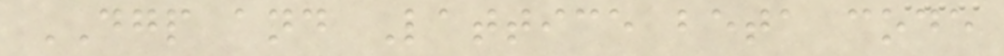DGP and Lattice beta code
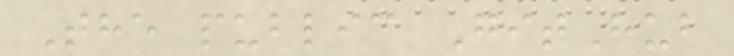The public GitHub
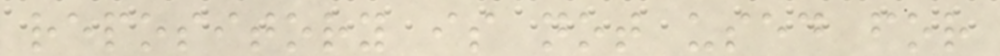repository is not used for
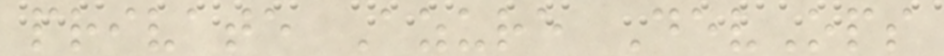private Azure DevOps
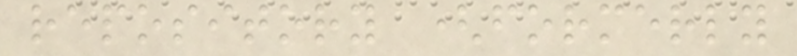repository (formerly
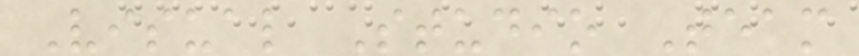Visual Studio Team
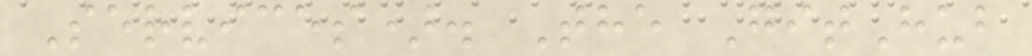Services). The GitHub
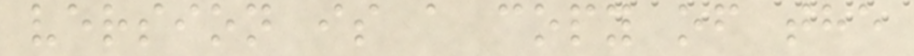version is a copy of the
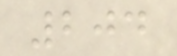204
